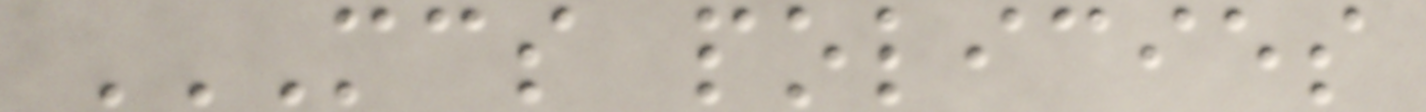MCS POLICIES
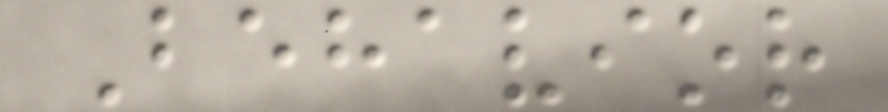Behavior
